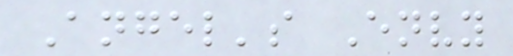Angel's Envy
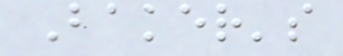Baker's
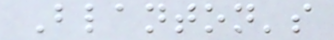Blanton's
